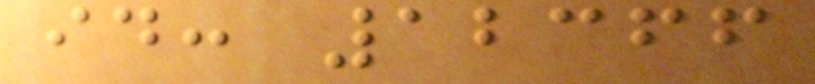id: 12366
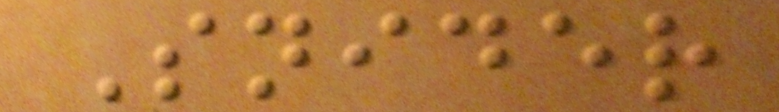Snider
